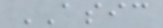ASIC
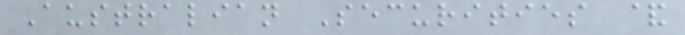Australian Securities &
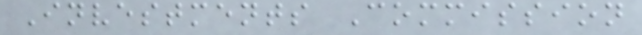Investments Commission
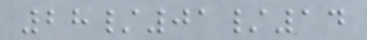28/01/14
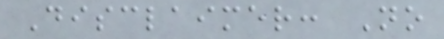Disclaimer: No
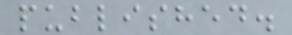published.
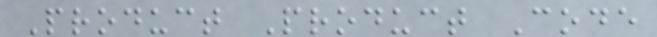Product Product Code
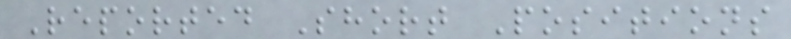Reported Short Positions
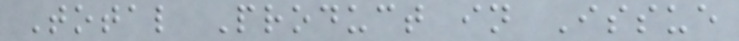Total Product in Issue
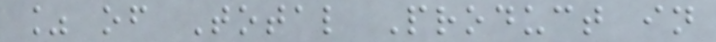% of Total Product in
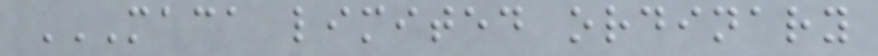MACA LIMITED ORDINARY
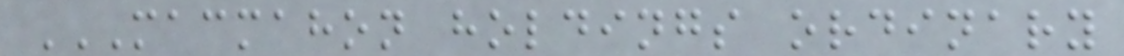MACMAHON HOLDINGS ORDINARY
